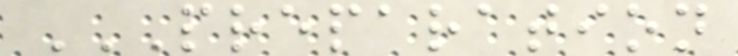PREPARATION
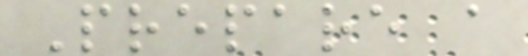Prepare a
